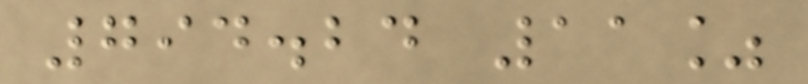794.24 11%
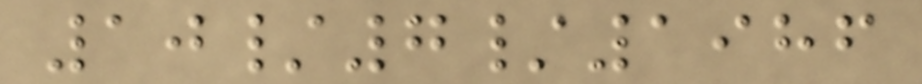10/7/1986
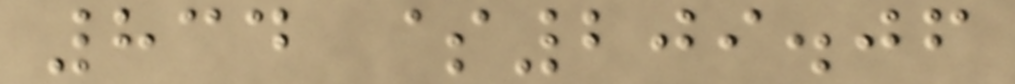834 $209.06
